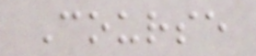Course
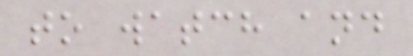to watch and
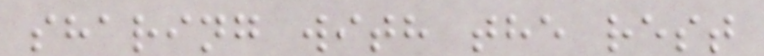sharing with the rest
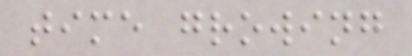time growing
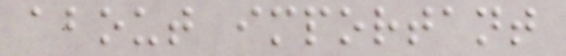about important
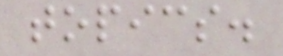topics.
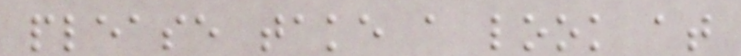please take a look at
